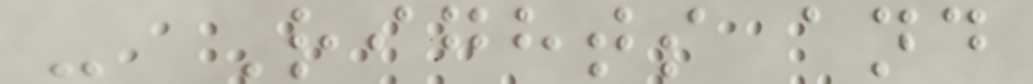- Rights and
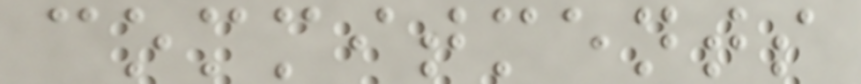commitments
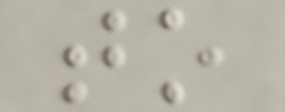to
